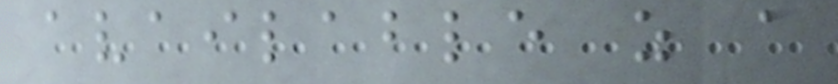available as a
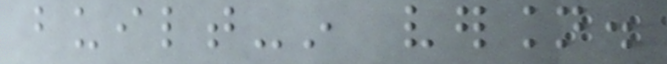built-in version.
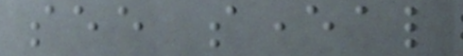see several
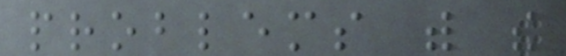problems with the
